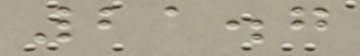21.7
